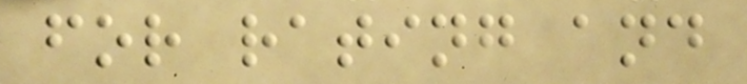for rating and
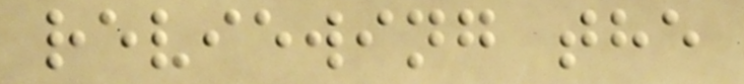reviewing the
